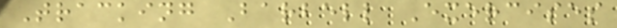Tracking Barbell Exercises
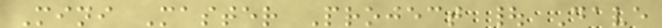Mini Master Project | Dave
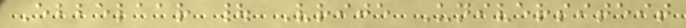Ebbelaar | Vrije Universiteit
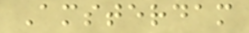Amsterdam
